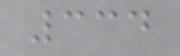334
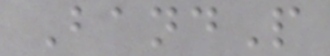BandP
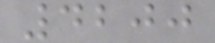4200
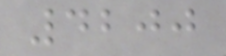4200
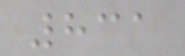831
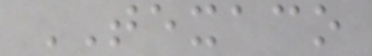TEXACO
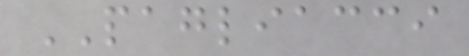PAGLIACCI
